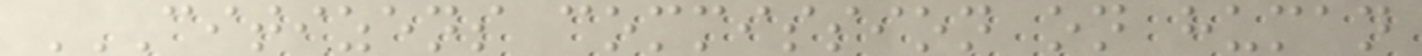CITIZENS COMMISSION ON HUMAN
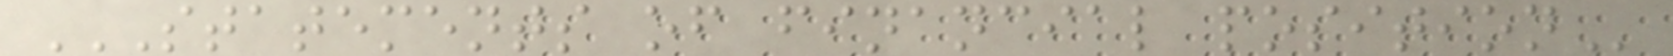STATEMENTS OF FINANCIAL POSITION
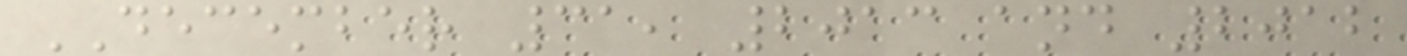DECEMBER 31, 2013 and 2012
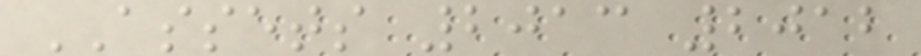ASSETS 2013 2012
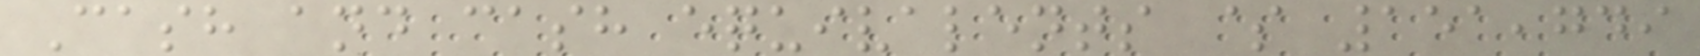Cash and cash equivalents $ 151,749
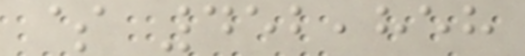$ 452,858
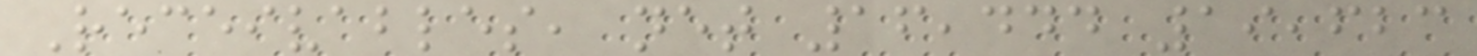Receivables, net 16,444 19,623
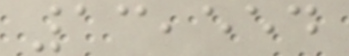13,554
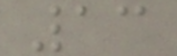13
